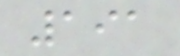191
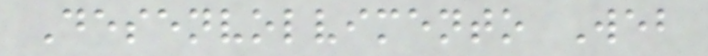Desenvolvimento Web
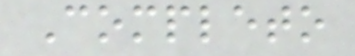Completo
